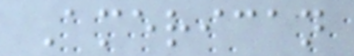American
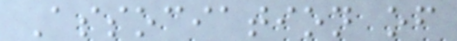Association of
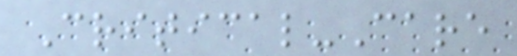Critical-Care
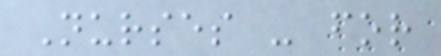Nurses - for
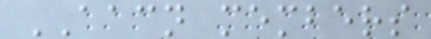AACN members
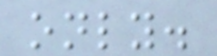only.
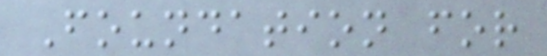Foundation for
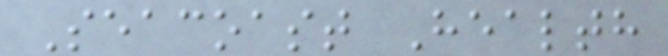Seacoast Health
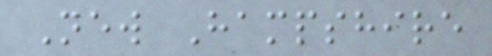New Hampshire
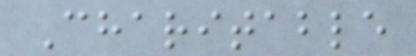Charitable
